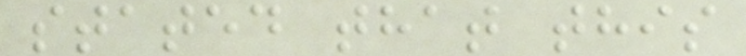stated that this
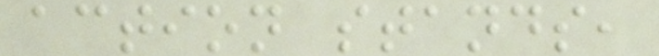action stands,
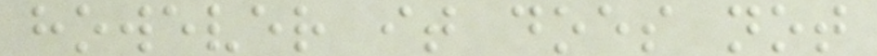however it does not
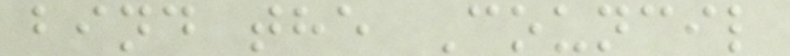bind the Council
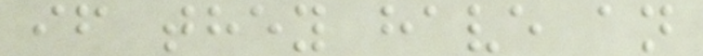if they have an
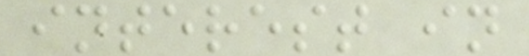interest in
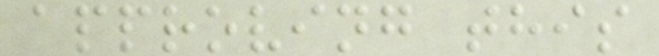approving this
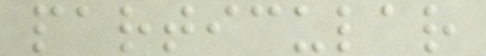particular
